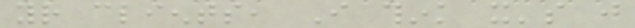your clients, I think it's just
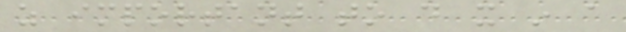as important to do it in a
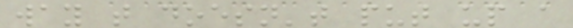way that doesn't put up a
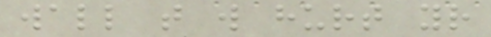wall that will hurt your
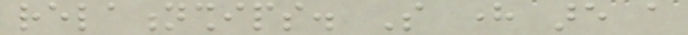relationships. So here are a
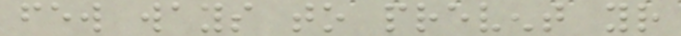few ways to prevent your
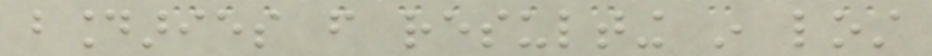boundaries from resulting in lost
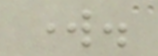work.
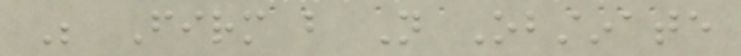Be Firm but Not Obstinate
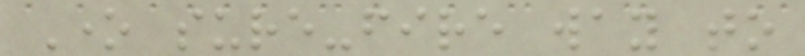One sure-fire way to
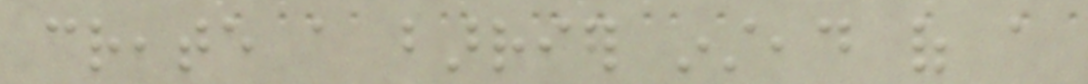create a barrier instead of a
